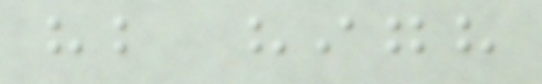hb high
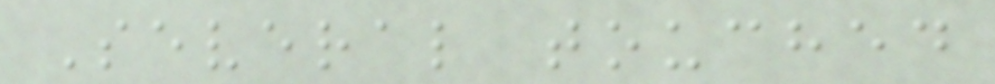Several touched
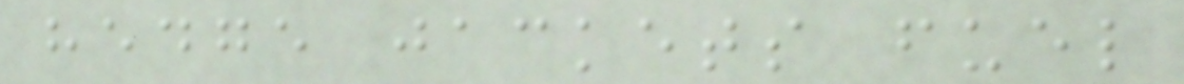hedge jackets fuel
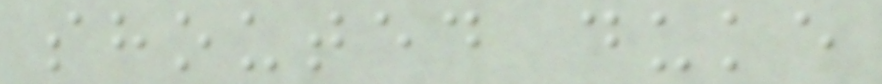shouted duke
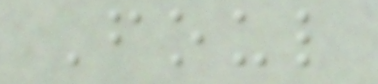Foul
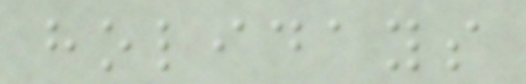holidays
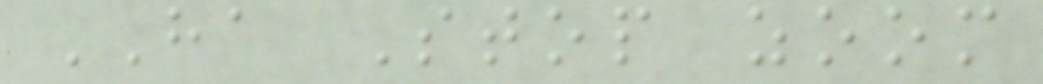HA Stop zoom
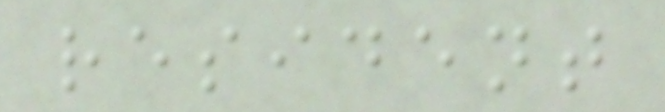resident
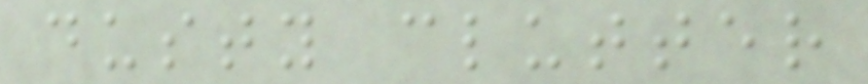dusty clutter
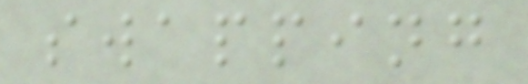swapping
